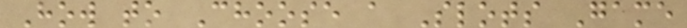How to Choose a Slots Game
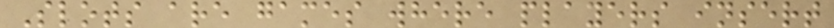Slots are games where players insert
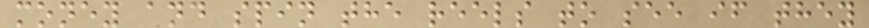money and spin the reels to see if they
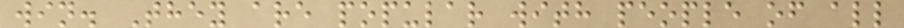win. They are popular with people of all
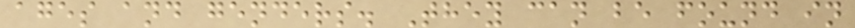ages and genders. They can be found in
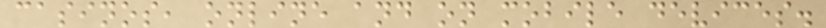casinos, online and on mobile devices.
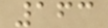163
